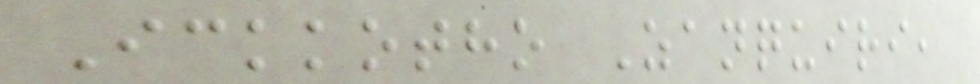Ickkotho Zanquiri,
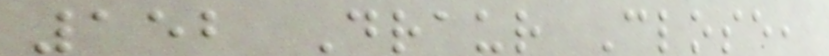152 Draur Close,
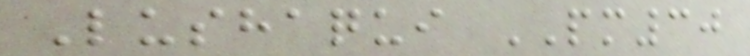Lushaqui PM30
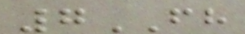7FH
